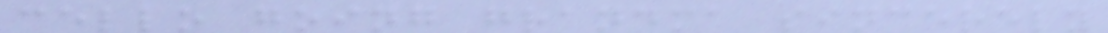cello going grandma sincerely
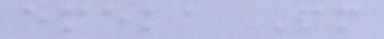emeka Pm
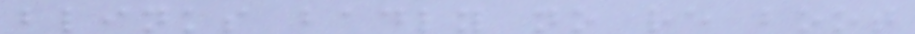blinks badly no re boot
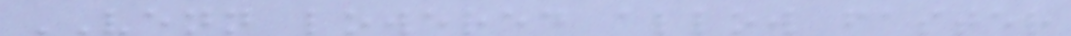VENN lowered allow faster
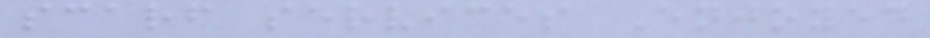scarf services Enjoyed
